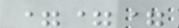===
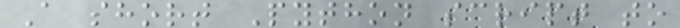A short Python script to
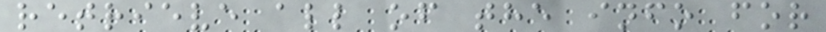retrieve all of the info for
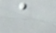a
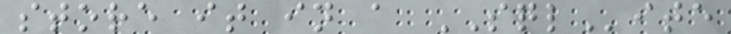store it in a SQLite
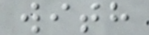with
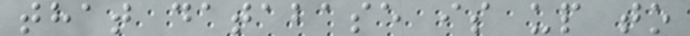that database is up to
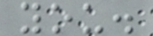you.
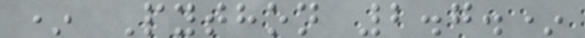* Python 2.7.*
